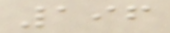196
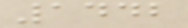1442
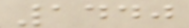1440
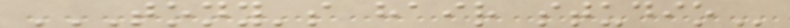TONY'S HAIR STUDIO
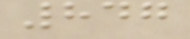847
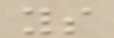ys
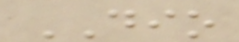DIO
